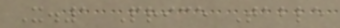X.1 Price Table
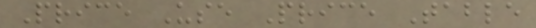Price Use Price Table
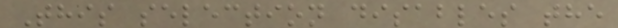This selection disables the
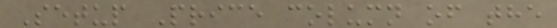Setup Price column of the
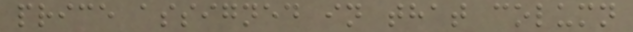price assigned in that column
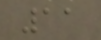11
